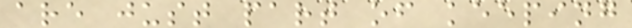are just part of keeping
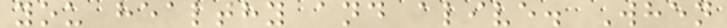you healthy and alive. When
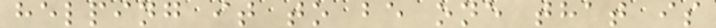helping it to be one that is
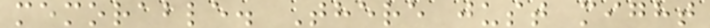memorable. There just might
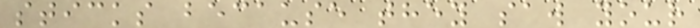sticks because they saw your
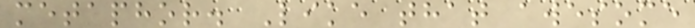metaphor. Like that awesome
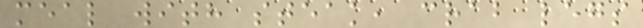meal with steak, crab legs
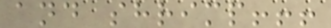and shrimp!!!
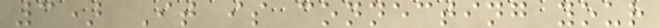3) It is connecting your
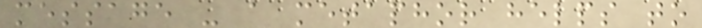message - a metaphor helps to
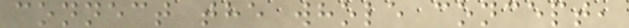connect the whole concept,
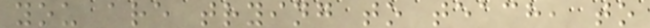you are trying to teach, to
